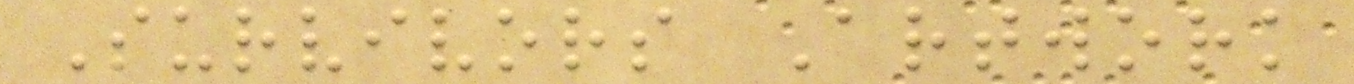Survivors Artwork
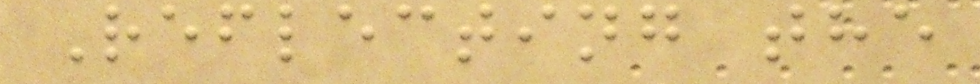Reflecting the
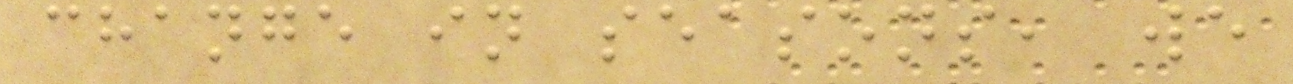change in seasons, we
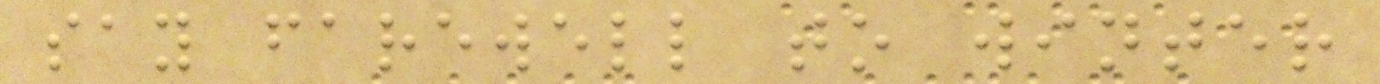say farewell to winter
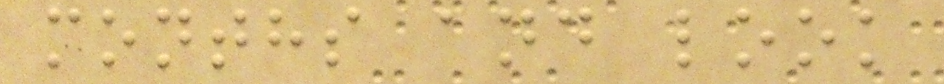months and look
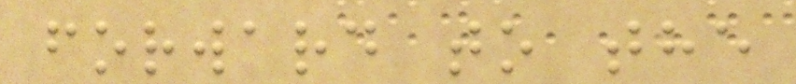forward to the
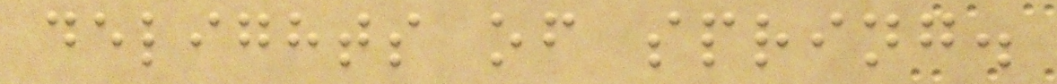delights of spring.
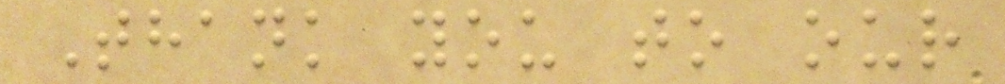Thank you to our
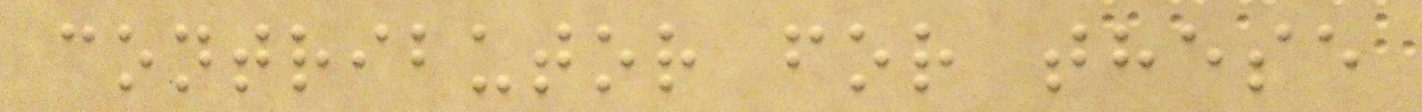contributor for these
